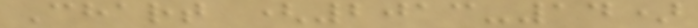Chart (2013-14)
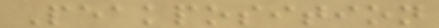Peakposition
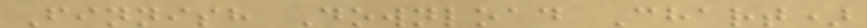Finnish Download Chart)
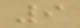9
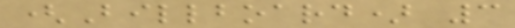(Billboard) 3
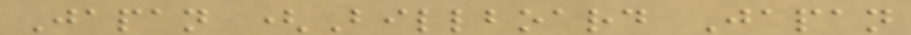Japan (Billboard Japan
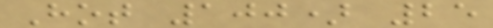Hot 100) 25
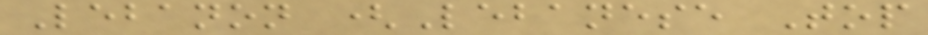Lebanon (Lebanese Top
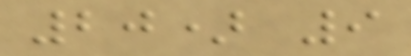20) 9
